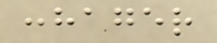:hager
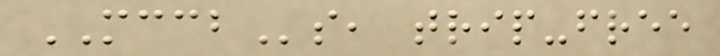MCCBs, trip-free
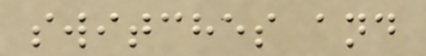switches and
